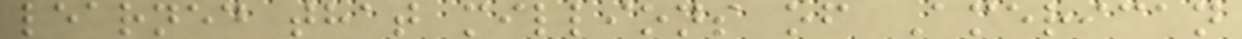learned that millions of American
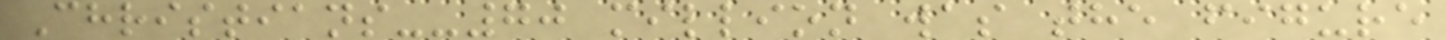Christians--70 million was the figure
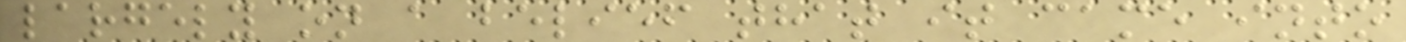largely on a belief that it came into
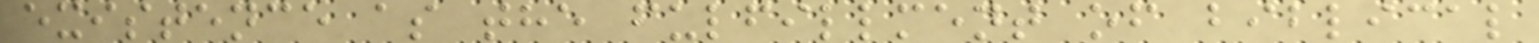existence as the fulfillment of biblical
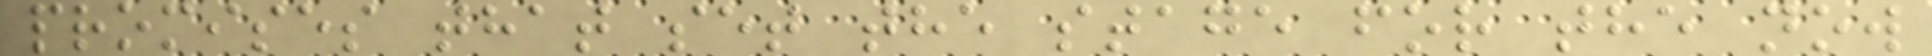promises that set the stage for the now
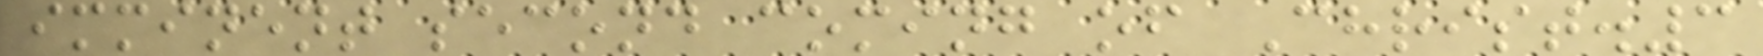imminent second coming of Christ.3
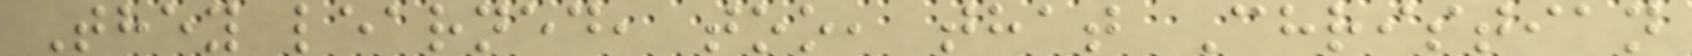They learned, too, that Christian
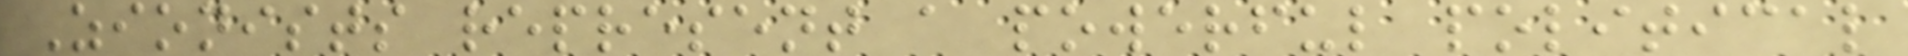Zionists represent a powerful political
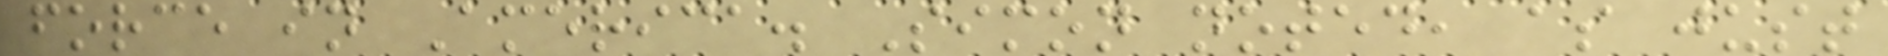force in America. Simon noted, as just
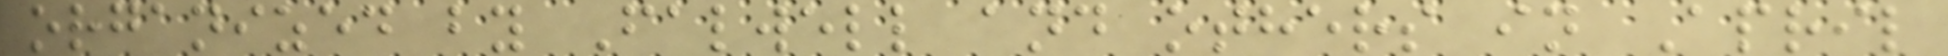organized by Falwell and others in April
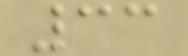33
